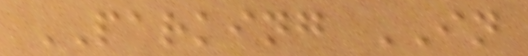PARKING IN
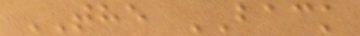THE BACK
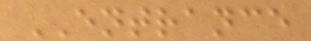ENTRANCE
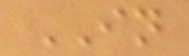IN
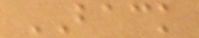BACK
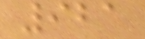921
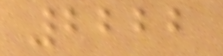2222
